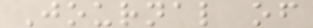Journal of
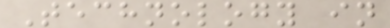Technology in
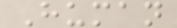Human
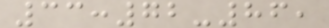33:72-86,
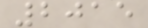2015
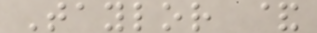Taylor &
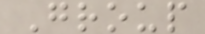Group
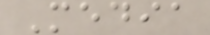Media
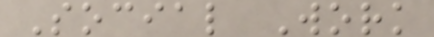Social Work
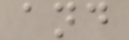and
